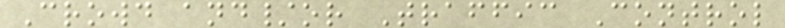Crowd and/or Traffic Control
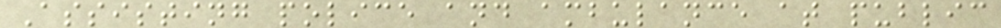Assisting police and ambulance at public
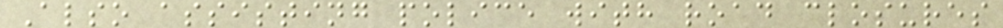Also assisting police with road closures
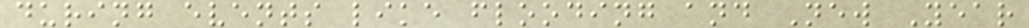during events like flooding and New Year
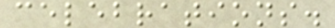celebrations.
